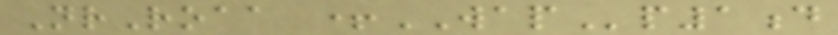NrRoaa +WAPp1d
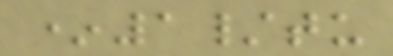*1/tu
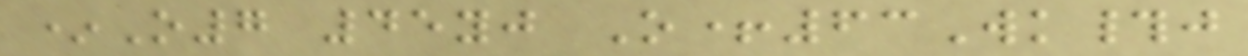*O7 45yj O+63Wk#j
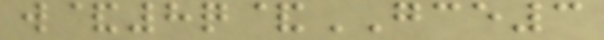w&8q&GCE3
